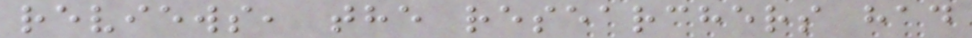reviews, the researchers had
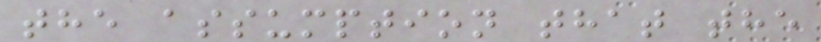the assumption that the
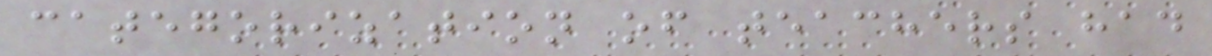categorization of teachers had
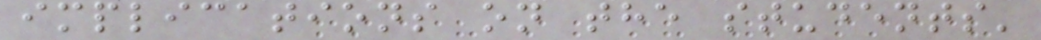implications on the students'
